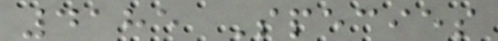4185 Species
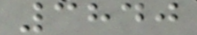3840
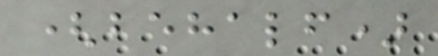(behalf)
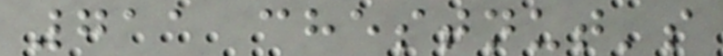711 chestnut's
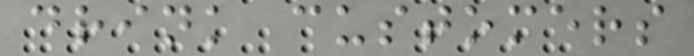drink customers
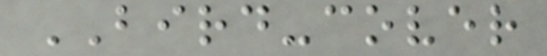BIRD-cover
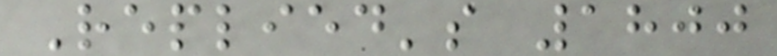Replied's 1800
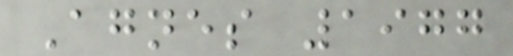Agnes 1977
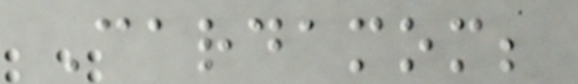Cardamom;
